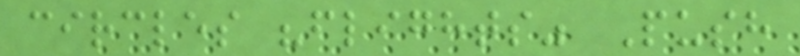circles "flights" Push
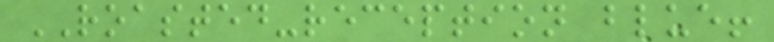ROASTED-reception blue!
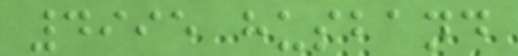4995 husband
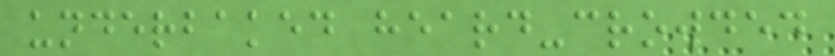underbaked heard-crowded
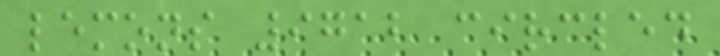lemons 9712 circled
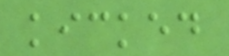kicked
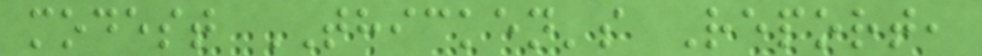modest THICKEN's Report,
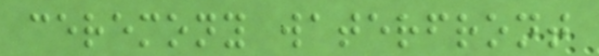ceremony waterfront
